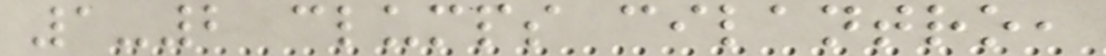1-2 clumps cilantro,
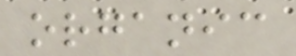organic
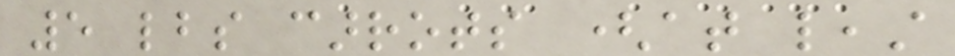5 lbs carrots (at least
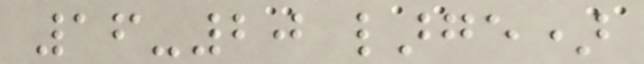16-20 large)
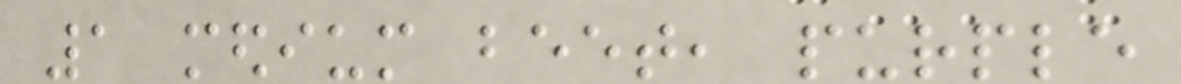1 medium beet, purple
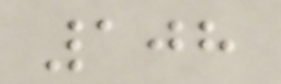108
